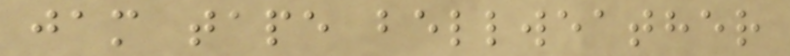jam tape bellweather
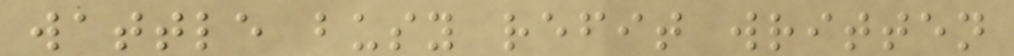wattle busy refit written
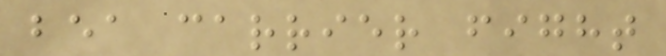bea carrier fight
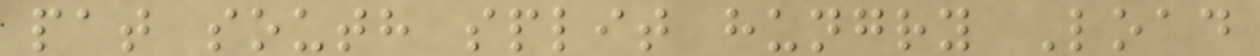pat south split hungry Load
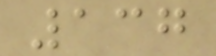137
